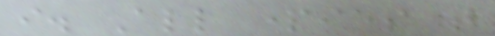i. All parties that
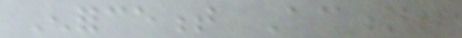Enforcement Action;
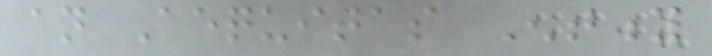an Aequitas Entity
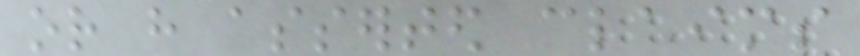or have asserted claims
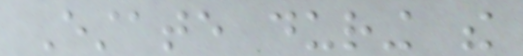Estate during the
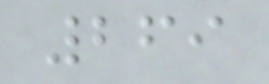269
